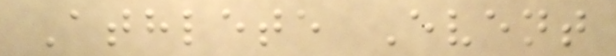Athlete Event
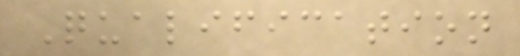Qualification
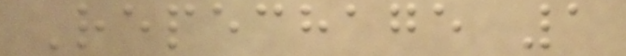Repechage 1
